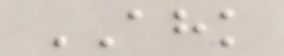AHK
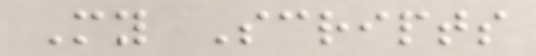My Scripts
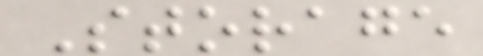Storage
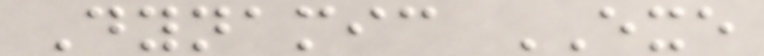Dynamic EXE
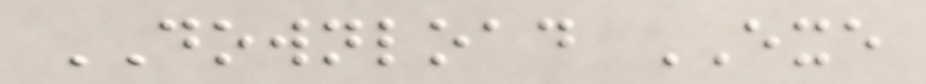DOWNLOAD EXE
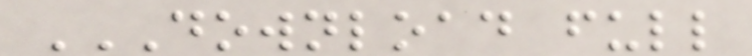DOWNLOAD FULL
